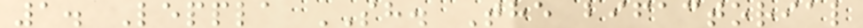1. Leppla SH. The bifactorial
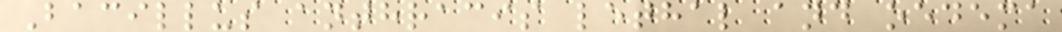Bacillus anthracis lethal and oedema
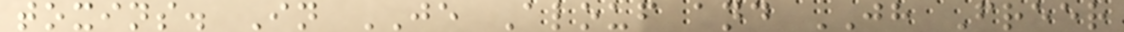toxins. In JE Alouf and JH Freer
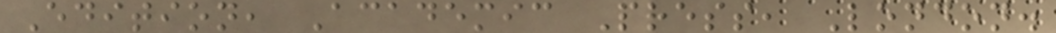Edition, Academic Press, London.
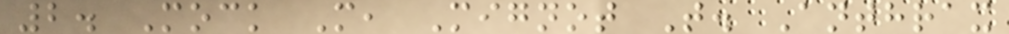2. Mock M, Mignot T. Anthrax
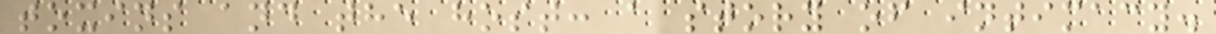toxins and the host: a story of intimacy.
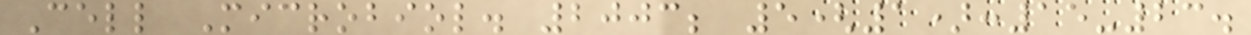Cell Microbiol. 2003; 5(1):15-23.
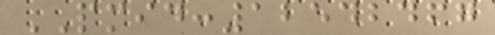PMID:12542467
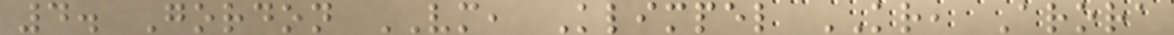4. Gordon VM, Klimpel KR, Arora
